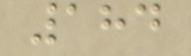184
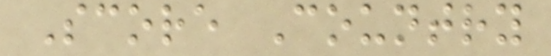Score Country
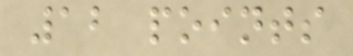12 points
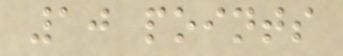10 points
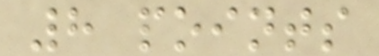8 points
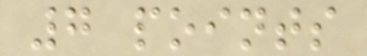7 points
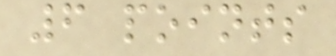6 points
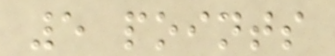5 points
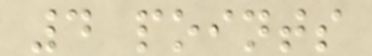4 points
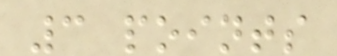3 points
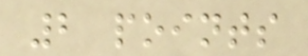2 points
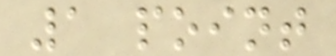1 point
